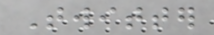Twitter
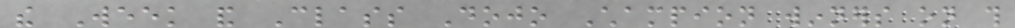the Week and Class Dojo Champion winners on this
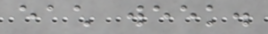each week.
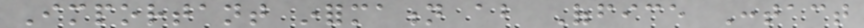Important information about Office Contact
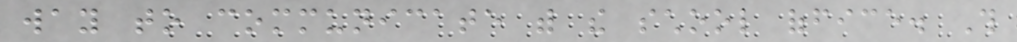way to communicate with the school office. This
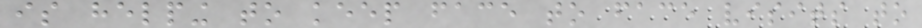is helping to keep face to face visits to
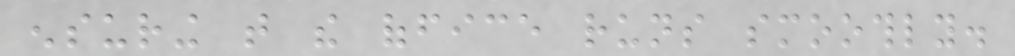ensuring that the office runs smoothly.
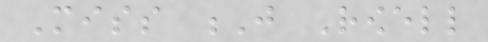Miss J Rowell
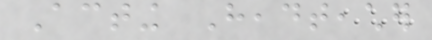Acting Headteacher
